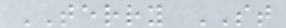TERRY ST
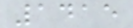1415
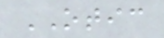OTIC
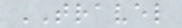TRAVEL
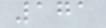171
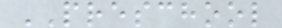PRESCHOOL
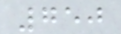750
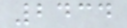2434
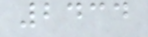2434
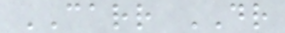CARR DR
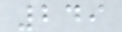249
